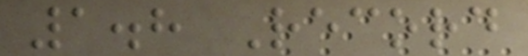1.8 Record
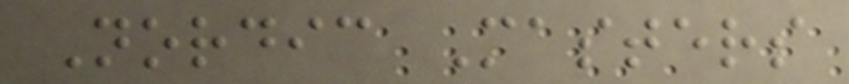Nordic Masters
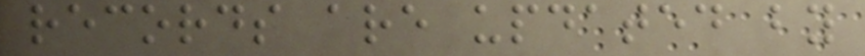records are updated by
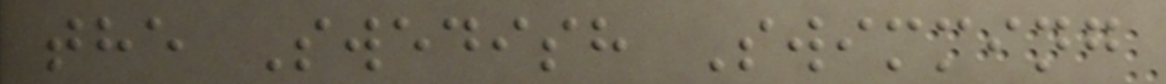the Swedish Swimming
